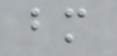bm
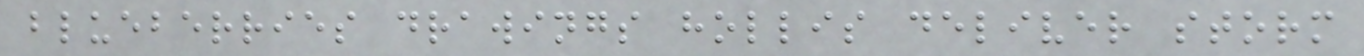blueberries drawings hollis deliver storm
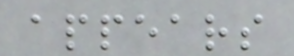appears
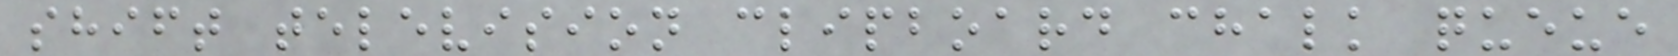shift television clipboard chalk queue
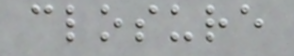closure
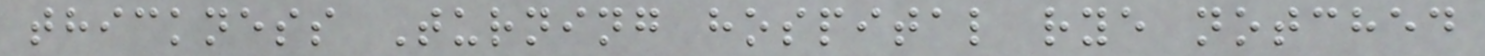thickness Turning hospital rye notched
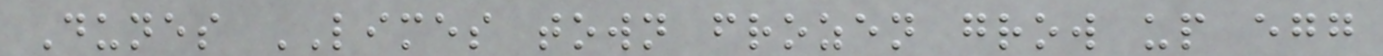Dunes LIMES town frozen grow up egg
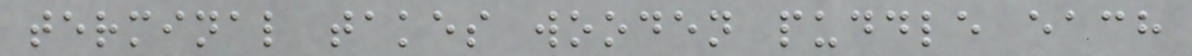terminal takes wooden puddle each
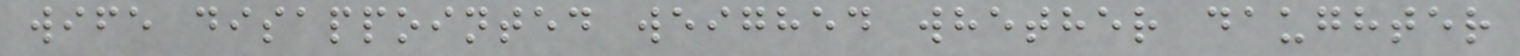wife disappointed weighed whether daughter
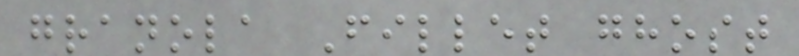granola Fillet ghost
